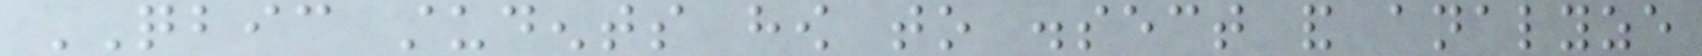QBIC students how to dissect and analyze
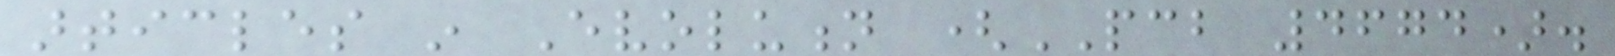articles in Evolution (PCB 4674).
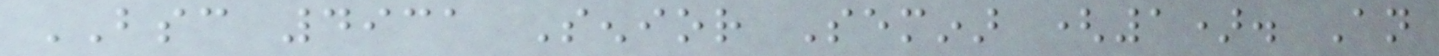BSC 4931 Senior Seminar (1). An
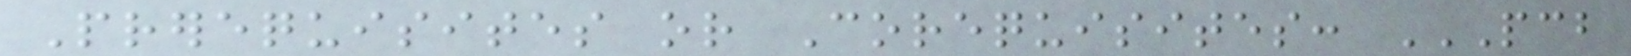Prerequisites or Corequisites: PCB
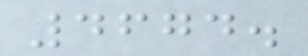4674.
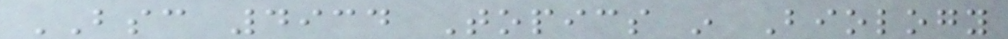BSC 4934 Topics in Biology
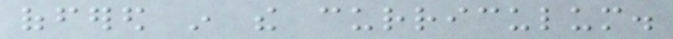offered in the curriculum.
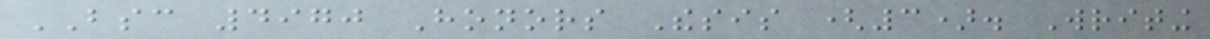BSC 4970 Honors Thesis (3). Writing
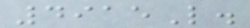4915L.
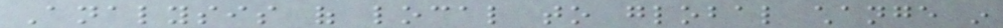Analysis of local to global change in
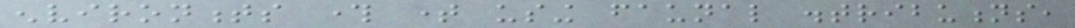environments through time using faunal distributions,
